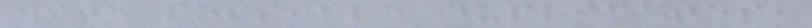with possible duplicates,
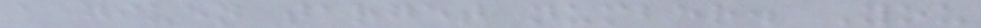a given target number. You
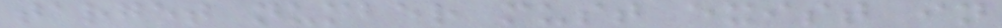target number must exist in
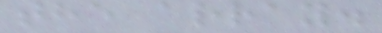the array.
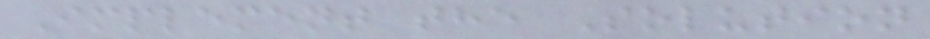Implement the Solution
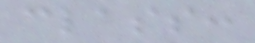class:
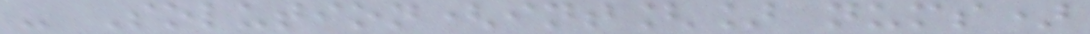- Solution(int[] nums)
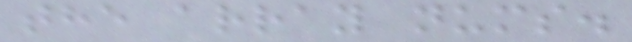the array nums.
